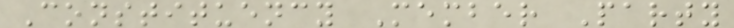Constituency Member Party
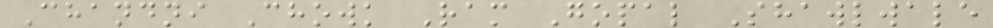Chandni Chowk Ram Gopal Shawlwale
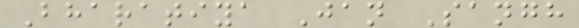Bharatiya Jan Sangh
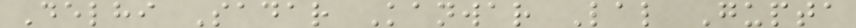Delhi Sadar Kanwar Lal Gupta
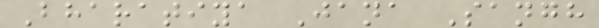Bharatiya Jana Sangh
